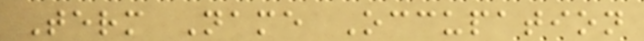Term Name Occupation
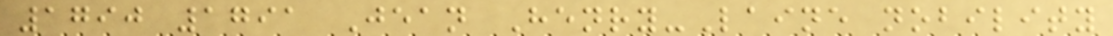1790 1791 Jean Henry-Laine nobility
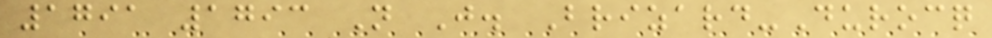1791 1793 N J. Brizard-Durocq
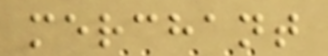merchant
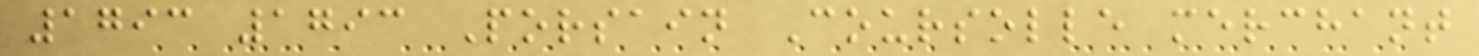1793 1793 Porsain Coursolle merchant
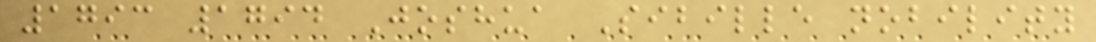1793 1794 Joshua Sibille nobility
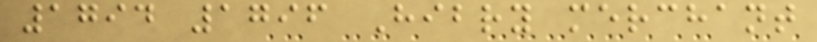1794 1796 Hibry merchant
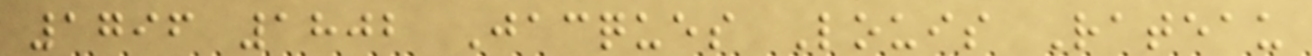1796 1802 Jacques Louis Rateau
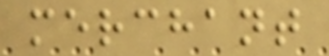merchant
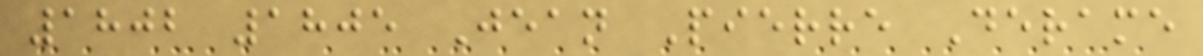1802 1805 Jean Pierre Derame
